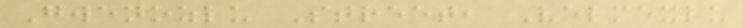Gwenozlu Street, Velmexlu
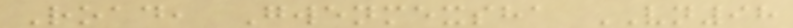Road, Gwenmexsha VN98
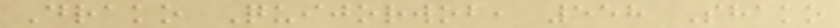Drako Quijorwob, 558 Shako
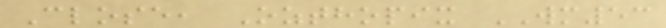Close, Ozthopix WM53
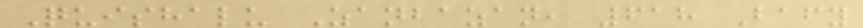Quishalu Zanbazan, 618 Bafy
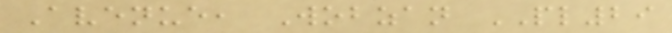Avenue, Wobzan PL29
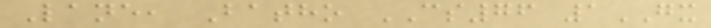Lane, Batho CS76 1GX
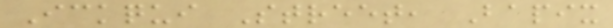Ickqui Street, Bapix
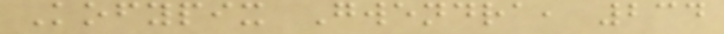Kofypix Gwendra, 234
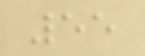55
